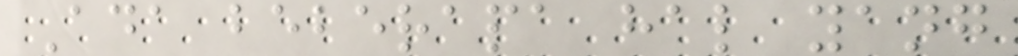Ada beberapa hal yang
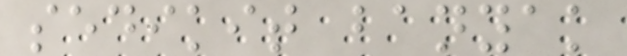sedikit banyak
